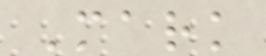Mark
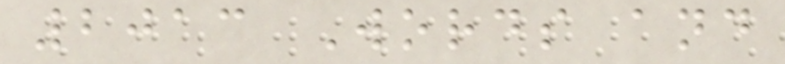2013 Words and
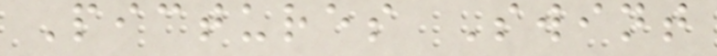Pictures Swint
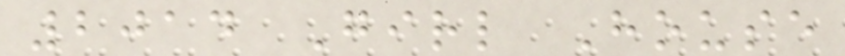2014 Girl House
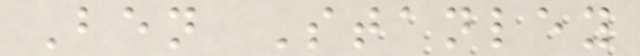Ben Stanley
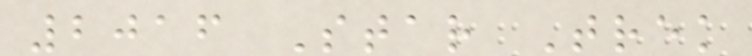2016 Star Trek
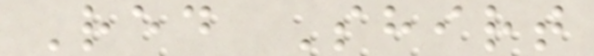Red Shirt
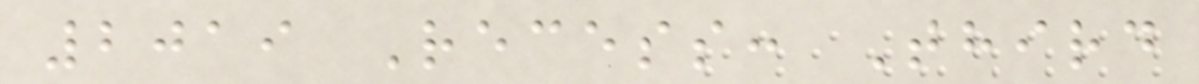2019 Recess: Third
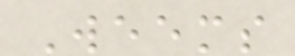Weems
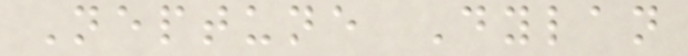Neptune Dylan
